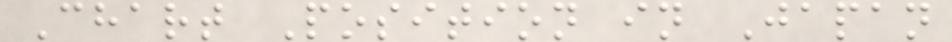Chart Position in Japan
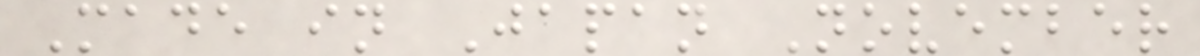Made in Japan November
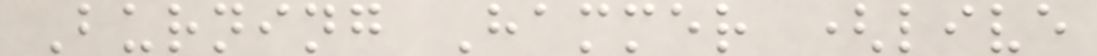Burning Hammer (live
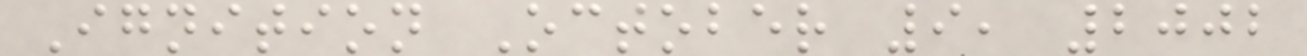Ignition October 9, 2002
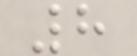8
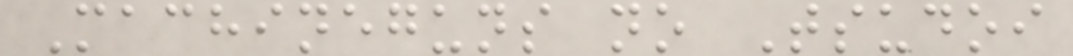Machineguns no Tsudoi
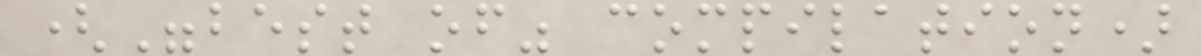("best of" compilation)
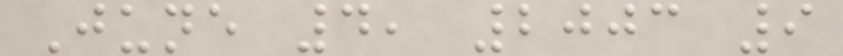June 4, 2003 9
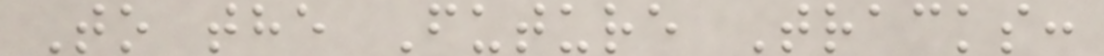To the Future Tracks:
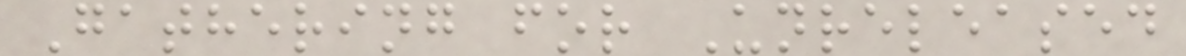Gathering for Unreleased
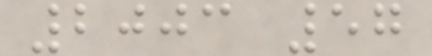2003 57
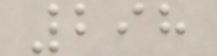298
